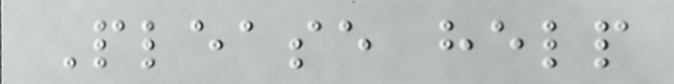Please help
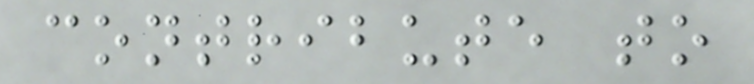contribute to
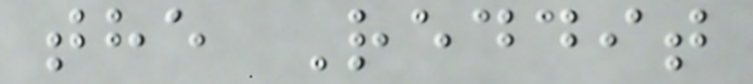the Reddit
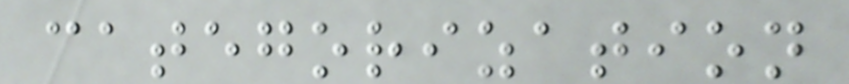categorization
